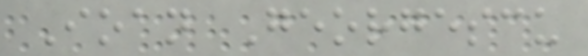Ioan Georgescu
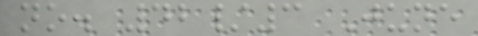no. 42/3 June
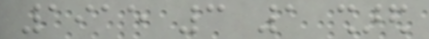1915 3 1 shared
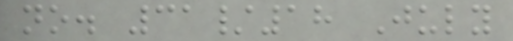no. 31/18 July
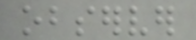observer
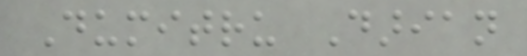Dumitru Darian
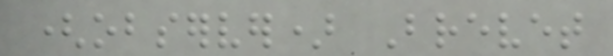(observer) Brevet
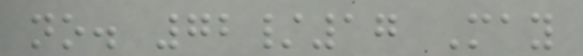no. 72/17 May
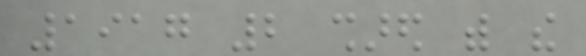1917 2 shared with the
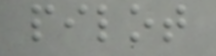pilot
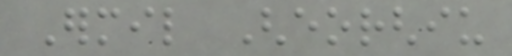Ermil Gheorghiu
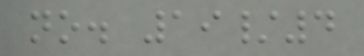no. 19/4
